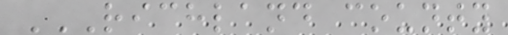RICHLAND COUNTY
